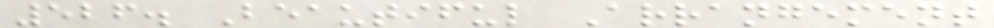526. Beautiful Arrangement
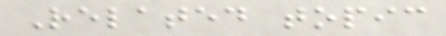Related topic
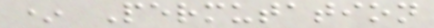* Permutation
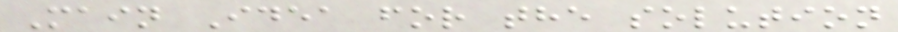Main Idea for the solution
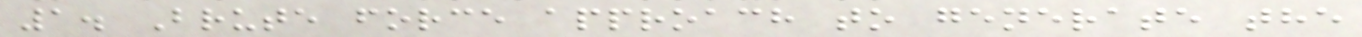1. Brute force approach to generate the
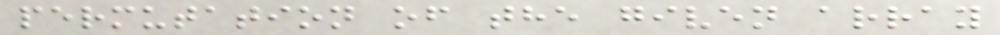permutation of the given array
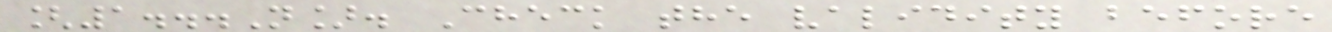[1...N]. Check the validity before
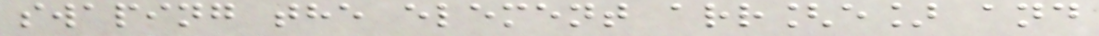swaping the element arr[e] and
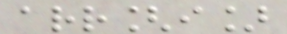arr[i]
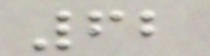62
